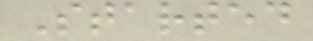Started
